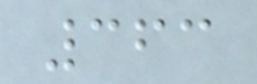363
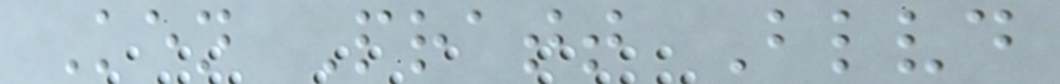Ken Pratt Blvd
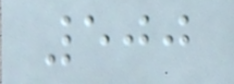500
